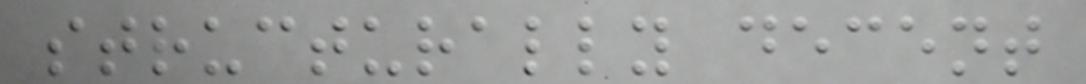structurally decent
